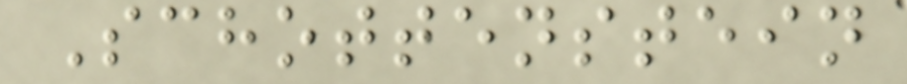Schottenstein
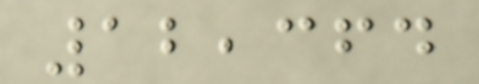12,364
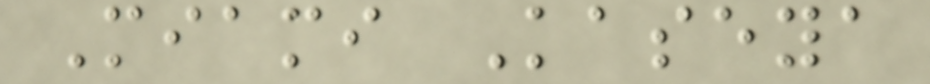Miami Kaseya
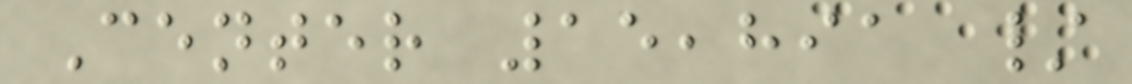Center 15,891 /
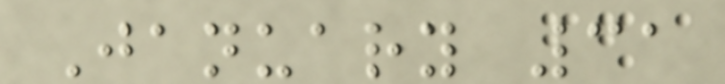January 31
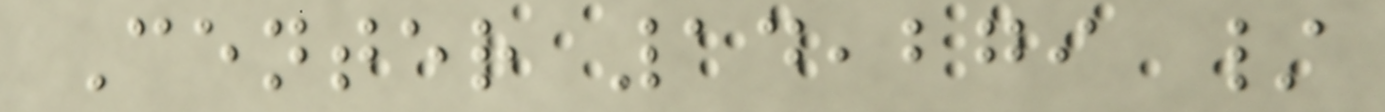Center 14,279 /
